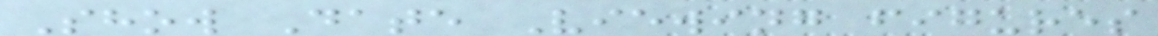Show Date Viewing figures
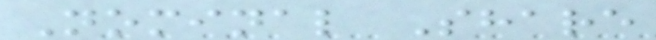Nominal Share
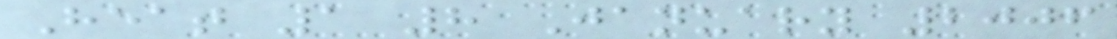Heat 1 8 January 2006
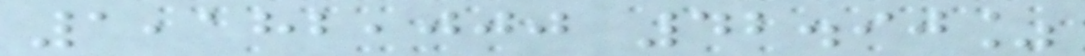1,182,000 42.90%
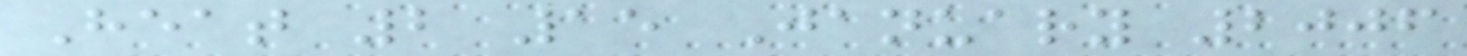Heat 2 15 January 2006
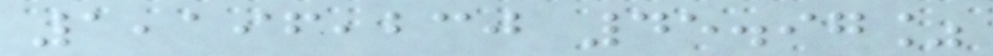1,196,230 45.97%
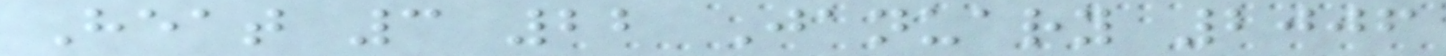Heat 3 22 January 2006
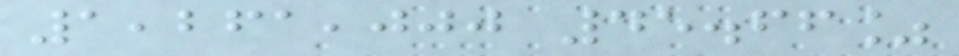1,261,000 45.66%
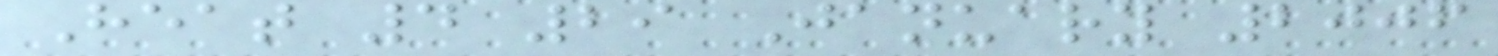Heat 4 29 January 2006
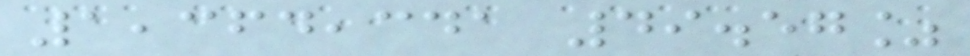1,364,341 49.57%
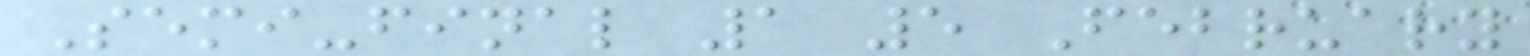Semi-final 1 5 February
